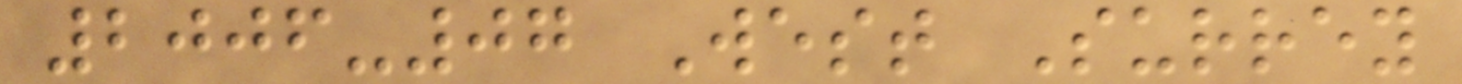2006-07 West Surrey
